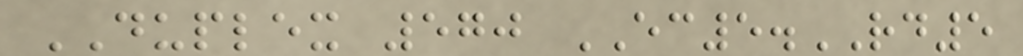DUPLEX 570 EC5.RD5
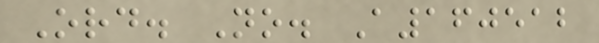Ord. No. A160512
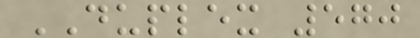DUPLEX 570
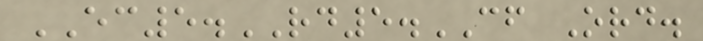EC5.RD5.CF Ord.
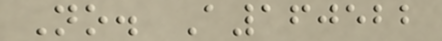No. A160522
